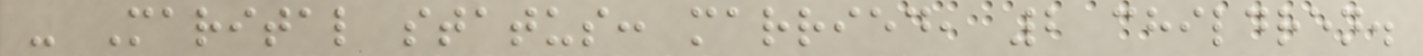- Marital status: married, 2 children.
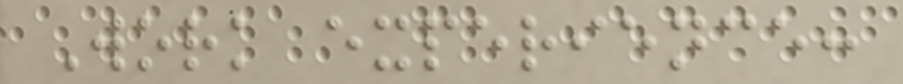Work experience:
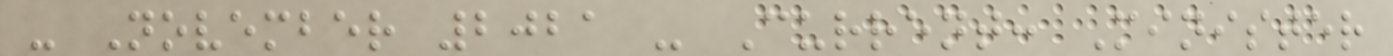- November 2021 - Current: Minister
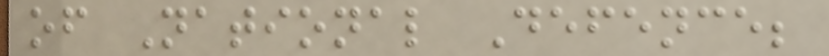of National Defence;
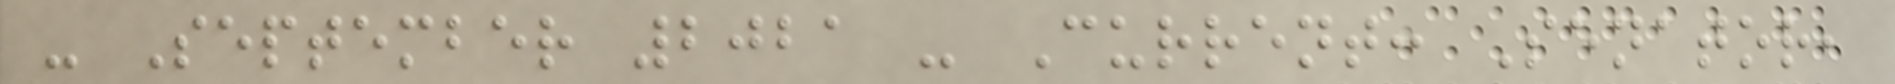- September 2021 - Current: Senator,
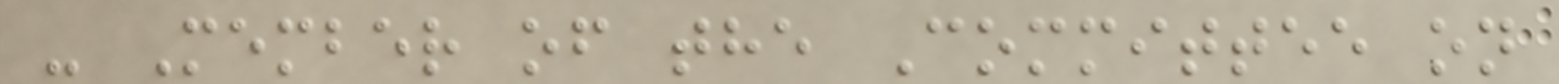- Member of the Committee on
